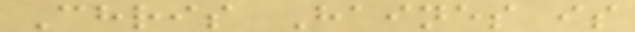Chris Haines is
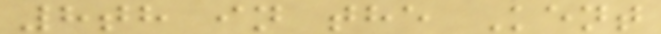8th in the Kent
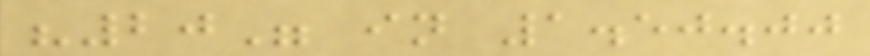"20" in 1.50.00
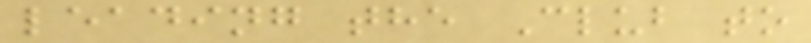leading the Club to
